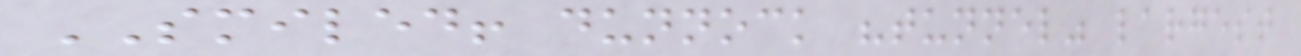SMILED! dunnock "tunnel" largest
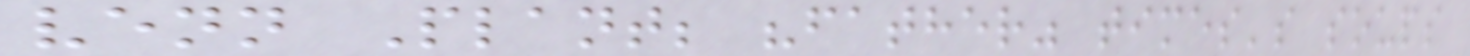venn Plant; "father" times's soups
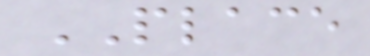PLACE
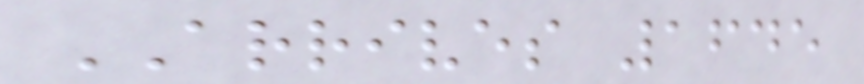ARRIVES 1645
